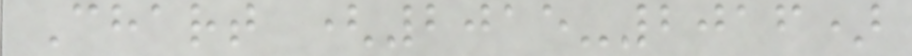Chart (2015-2016)
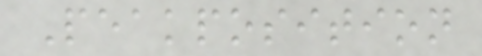Peakposition
